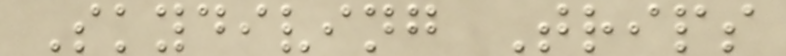Skydiving Trips
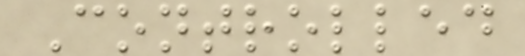Controlled
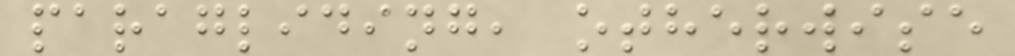paragliding, otherwise
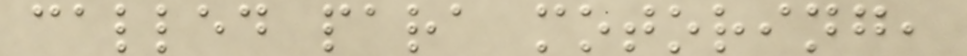called para motoring,
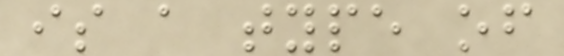is a type of
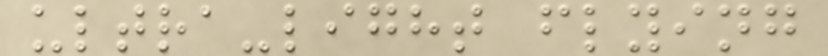ultra-light flying
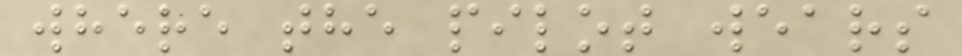where the pilot wears
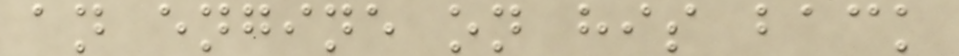an engine on his back
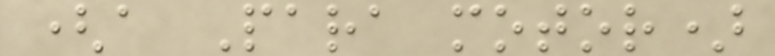(a Para motor)
